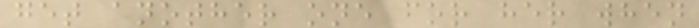get another one for her when
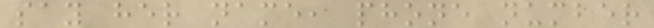say her name, phone number
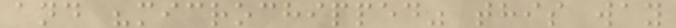and "microchipped" this way
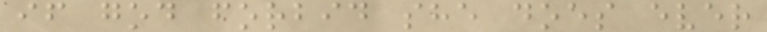if god forbid she does ever
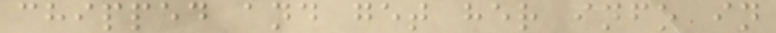chipped and get her info in
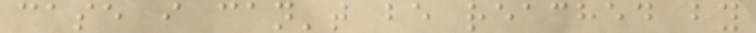case i can't be reached by
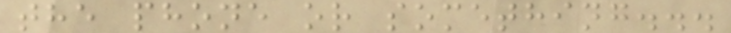the phone or something...
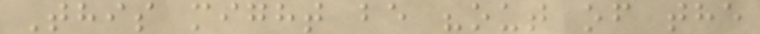This might be "out of the
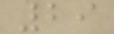29
